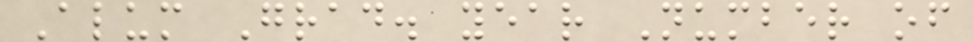Alum Grad. year Number of
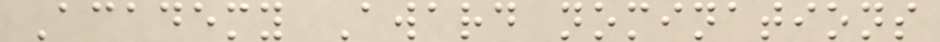Academy Award nominations
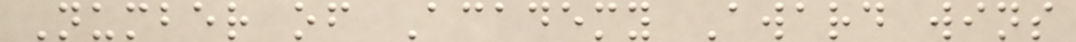Number of Academy Award wins
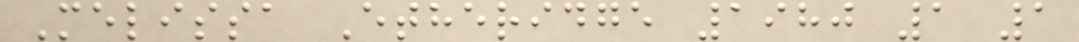Melissa Etheridge 1980 1 1
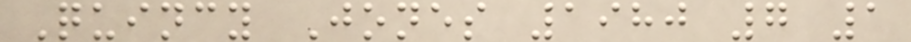Quincy Jones 1980 7 1
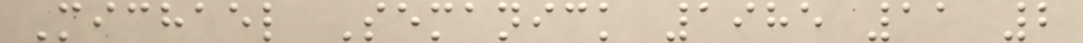Michael Semanick 1985 11 2
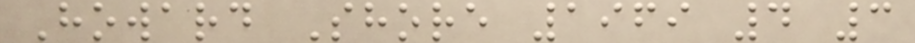Howard Shore 1969 4 3
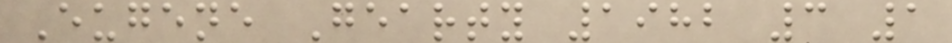Eugene Gearty 1982 3 1
